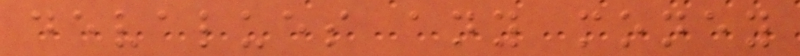devalues any money
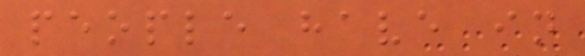people have in
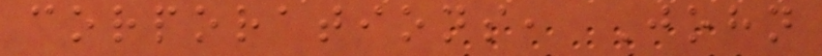corporations, John
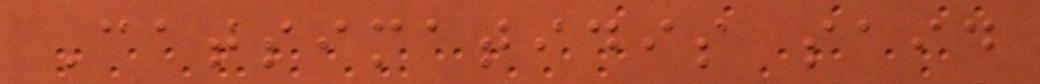Catsimatidis said
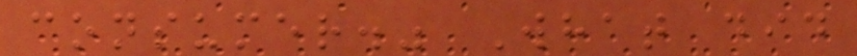consumer." What did
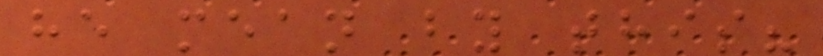he mean by this?
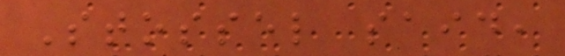Stossel said,
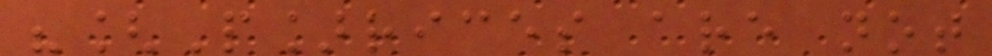"[P]rices are not
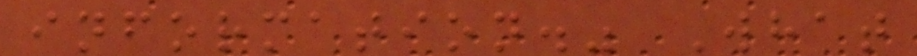information." What
